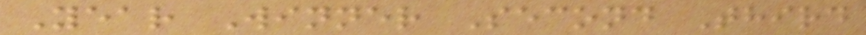Year Winner Second Third
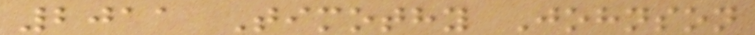2011 Timothy Johnson
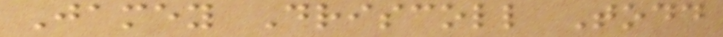Jamey Driscoll Todd
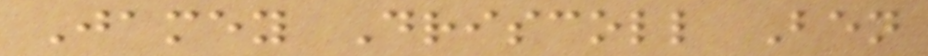Jamey Driscoll Ben
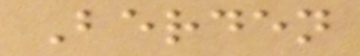Berden
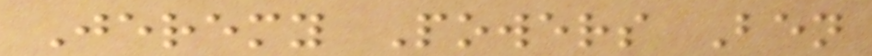Jeremy Powers Ben
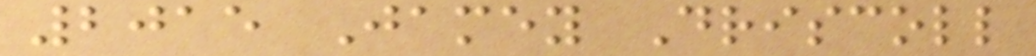2015 Jamey Driscoll
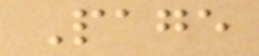Page
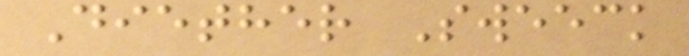Diether Sweeck
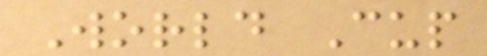World Cup
